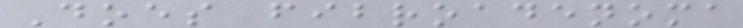Does fibroadenoma
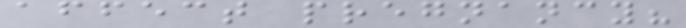affect pregnancy?
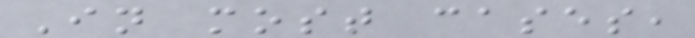In most cases,
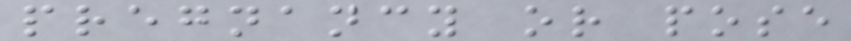pregnancy or pose
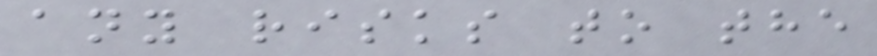any risks to the
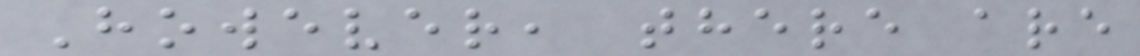However, there are
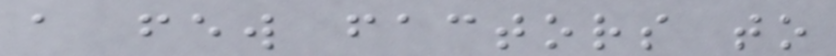a few factors to
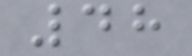48
